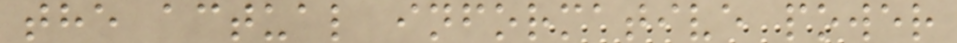the actual informative power
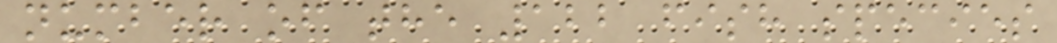number of the 122 fish species
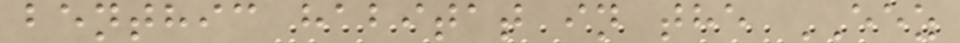benthic habitat in the EEZ
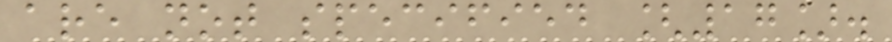are not specified [17].
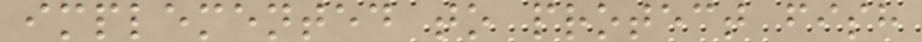implemented to protect fish
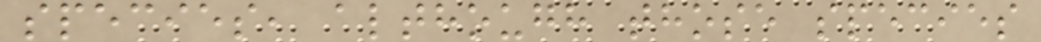species, although those species
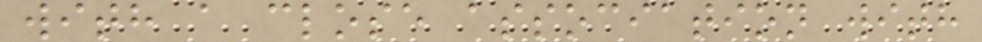with a close association with
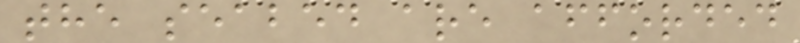the seabed are afforded
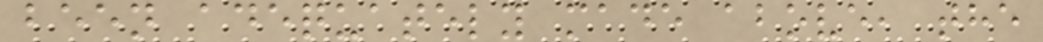been adequately made above, the
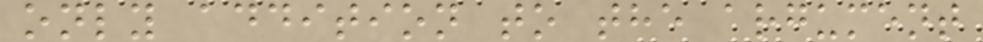only addition to the argument
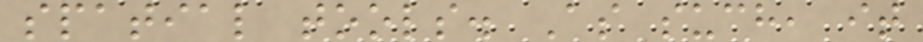spatial tools. As such, it
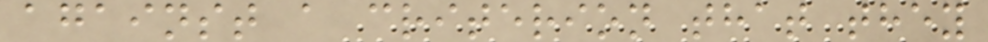against a criterion that they
